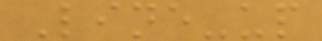Line-up
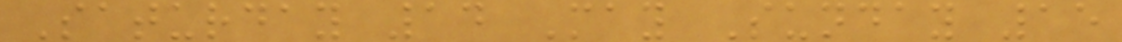Saturday 14 May Sunday 15
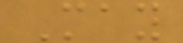May
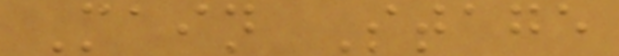Main Stage
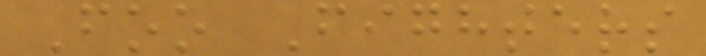Foo Fighters
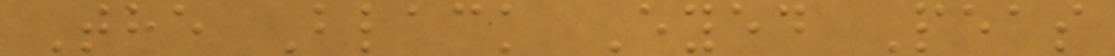The Black Eyed Peas
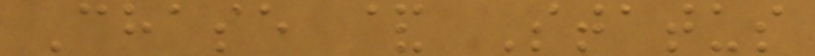Chase & Status
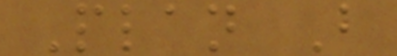Plan B
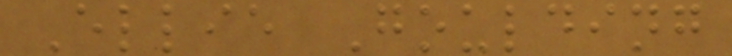Ellie Goulding
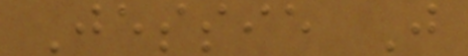Jessie J
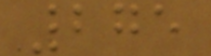275
